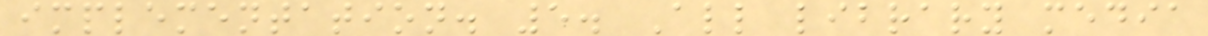implementation. 5. All library media
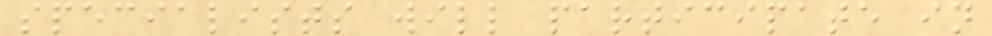specialists will participate in
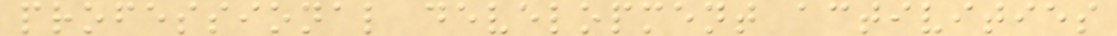professional development activities
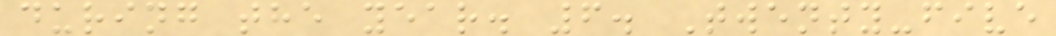during the year. 6. Twenty-five
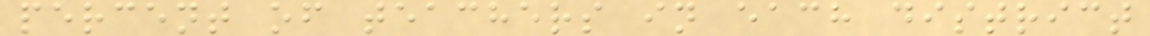percent of teachers in each district
